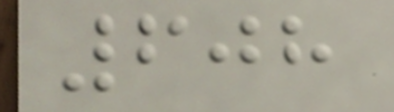608
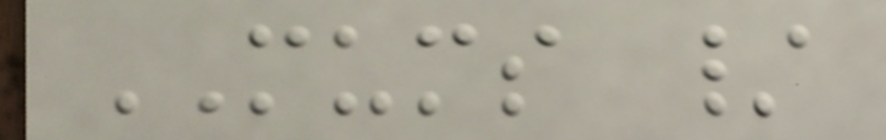MUMS /
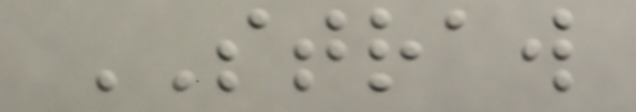STRAW
